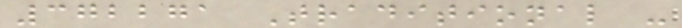372271 Traditional -
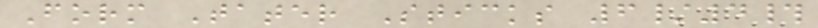Form Tater Sticks 6/4#
